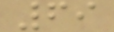69
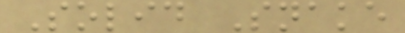Solid Snake
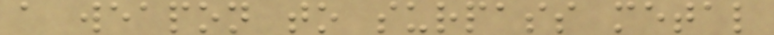a weapon to surpass metal
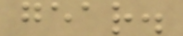gear.
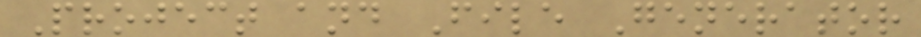Project and File Generator
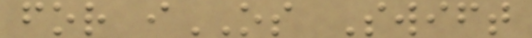for iOS Swift
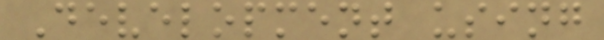Development using
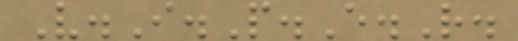V.I.P.E.R.
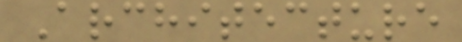Architecture
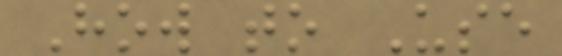How to Use
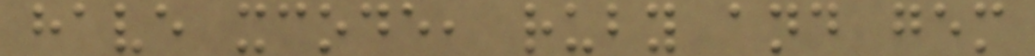have xcode, ruby and gem
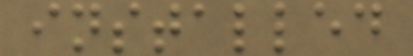installed
